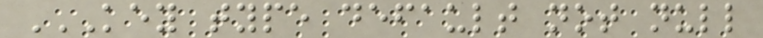KEY TYPE DEFAULT NOT NULL
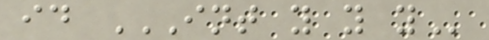id INT Y Y Y
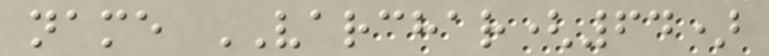name VARCHAR(64)
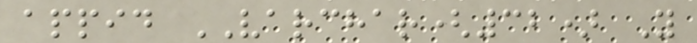appid VARCHAR(32) Y
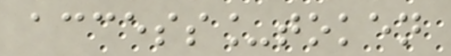access_token
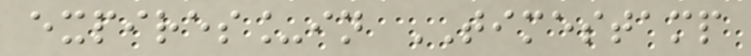expires_in TIMESTAMP
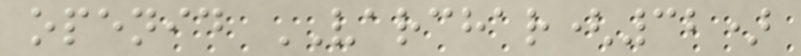openid VARCHAR(32)
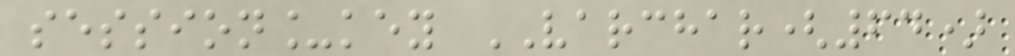session_key VARCHAR(64)
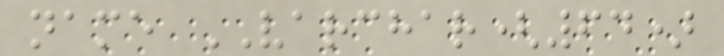name VARCHAR(64)
